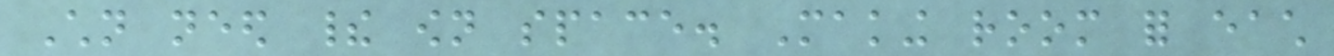Children need their own space. Making room for each
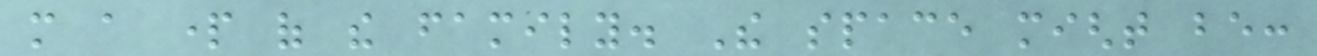more a part of the family. The space might be:
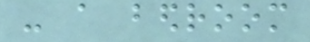- a bedroom
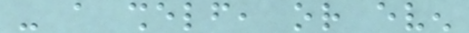- a shelf, or even
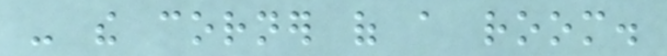- the corner of a room.
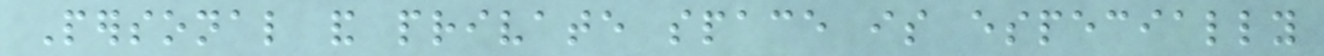Personal and private space is especially
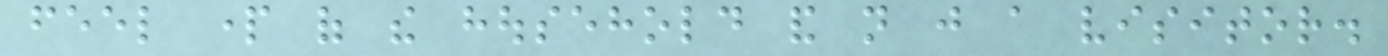feel part of the household and not just a visitor.
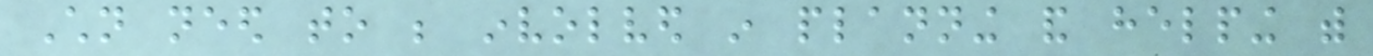Children need to be involved in planning and helping with
